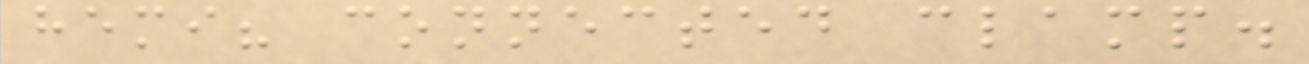hemi? connected clamp.
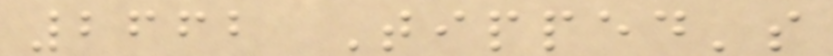2662 Tipped's
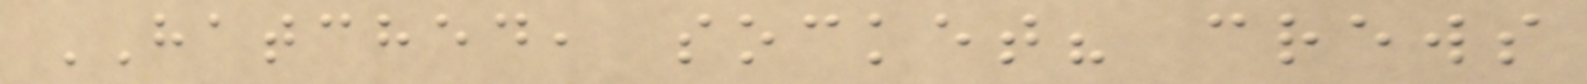HATCHED, socket? crews
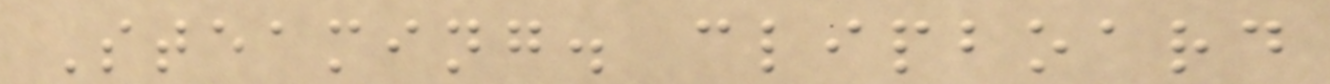Steaming. clipboard
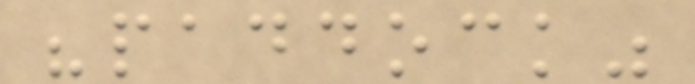"paddock"
